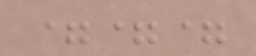===
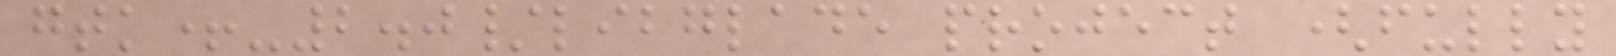gtk+-2.0/libglade project (fully
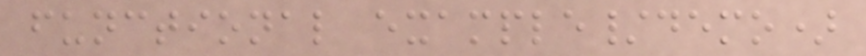functional example/demo)
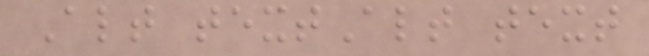Alt textAlt text
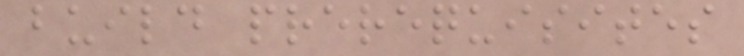build prerequisites
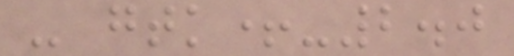- gtk+-2.0
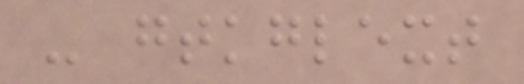- gtkglext
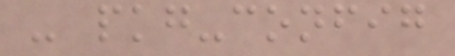- pkg-config
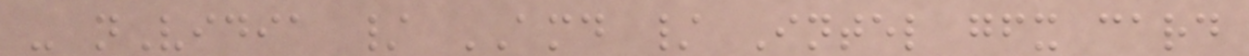- nVidia / AMD / Intel gfx card
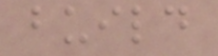build
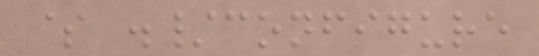$ ./configure
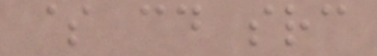$ cd src
